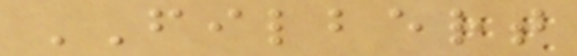FILBERT
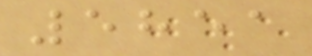5851
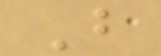B
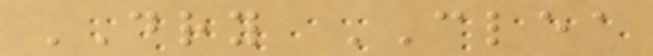DRY CLEA
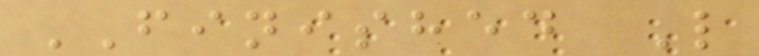FINISHED L
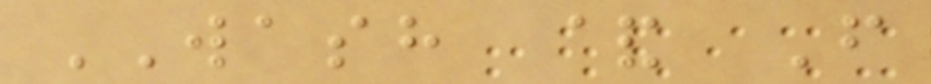WASH & F
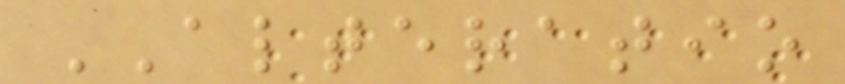ALTERATIO
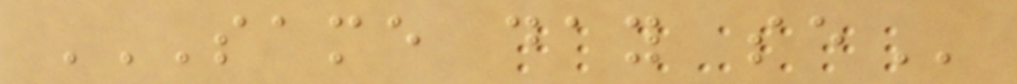SAME DAY SE
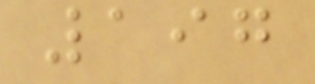197
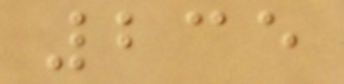235
